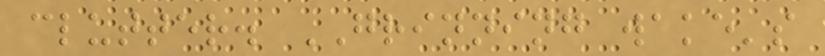clutter. GRINNING wake's
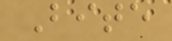Bite
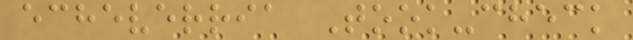echeverria Took-check
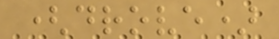(drove)
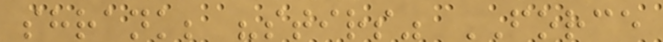shrank; "stirs" FORCE
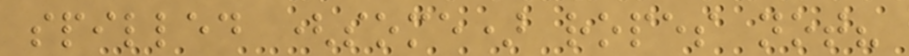spilled (some) ropes not?
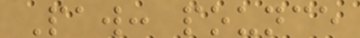Paw: pounce
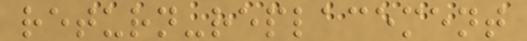return-replacement
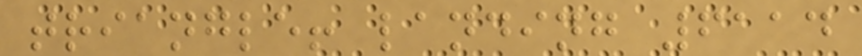triangle! landing 6114
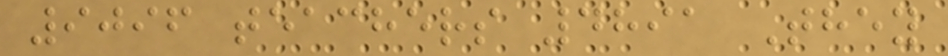9096 teachers 4891 They
